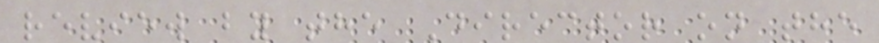review by the Director on the
